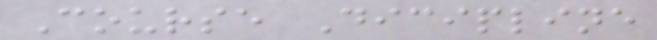Course Dicipline
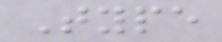Type
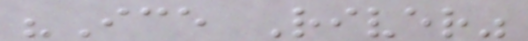"Ice River"
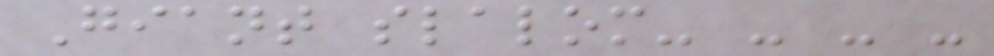Giant slalom- - - -
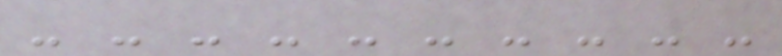- - - - - - - - - -
